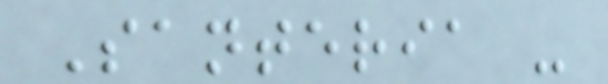Santeria -
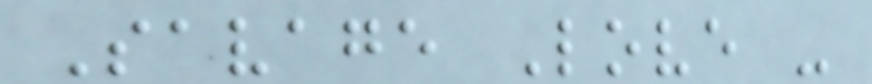Savage Love -
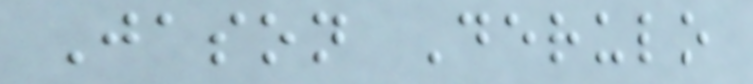Jason Derulo
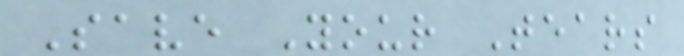Save Your Tears
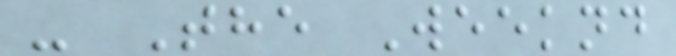- The Weeknd
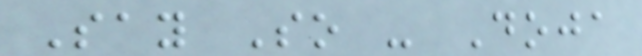Say So - Doja
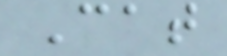Cat
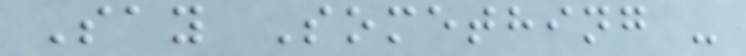Say Something -
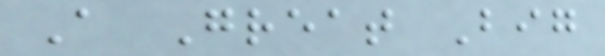A Great Big
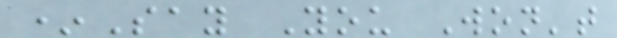*Say You Won't
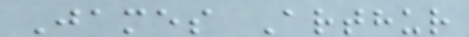James Arthur
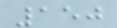150
